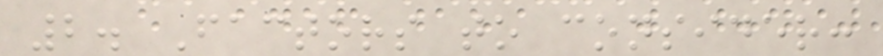2. Factors to consider:
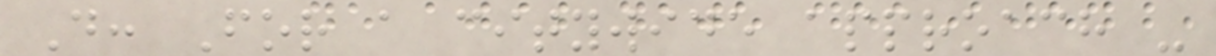D: For a citywide approach -
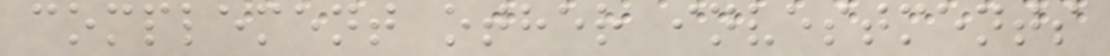complement other investments
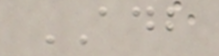ADB
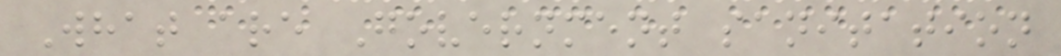What are Government sanitation
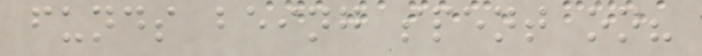funds being spent on?
